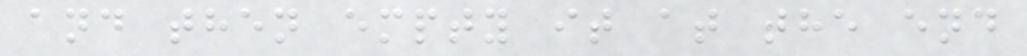and then empty it at the end
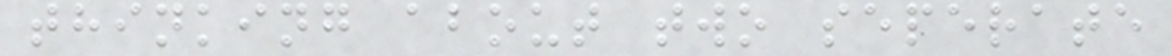thinking about two seperate
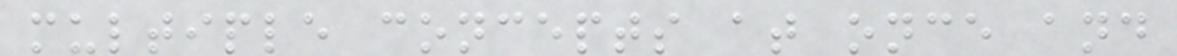multiple concepts at once and
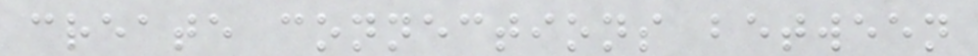create connections between
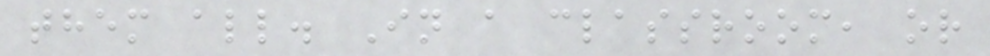them all. In a classroom, or
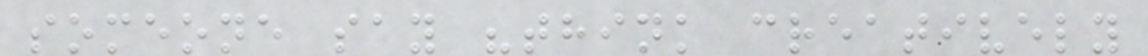someone say "think creatively
